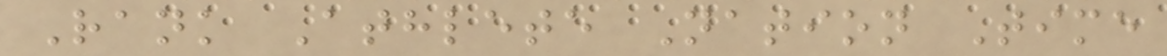Rank Athlete Nation Time
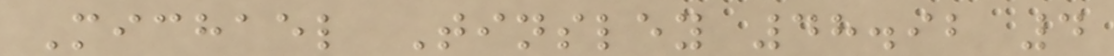Michael Tinsley 48.92 4
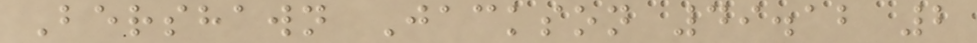Bershawn Jackson 49.12 2
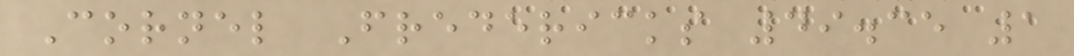Cornel Fredericks 49.35 1
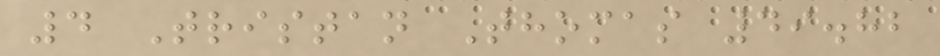4 Tristan Thomas 49.82
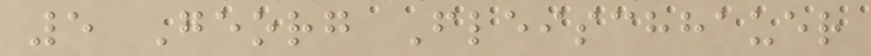5 Georg Fleischhauer
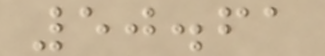50.61
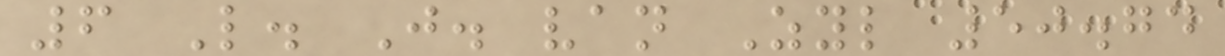6 L. J. van Zyl 50.74
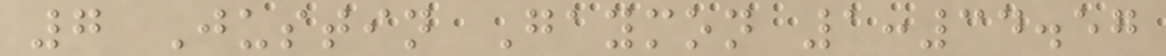7 Justin Gaymon 1:34.57
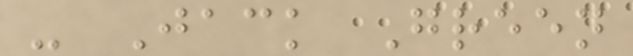- Jack Green
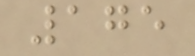175
